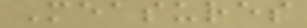Measures
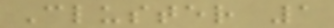Cluster 1
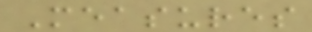Measures
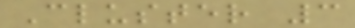Cluster 3
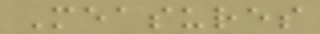Measures
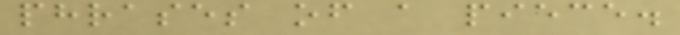phrases of a piece.
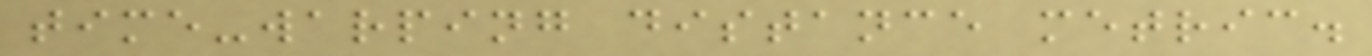time-warping distance metric.
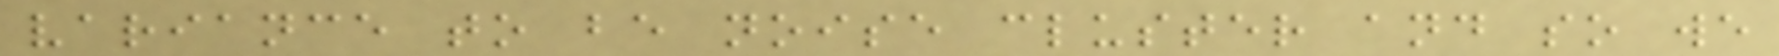variance to be noise cluster and so we
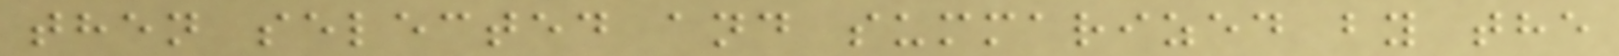then selected and summarized by the
